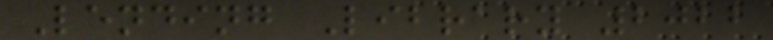Lending Library 2022
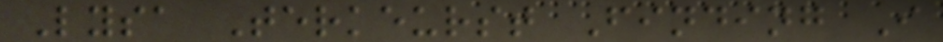Lysa Terkeurst Finding I
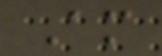Am
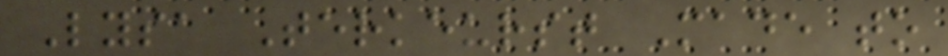Lysa Terkeurst Made to
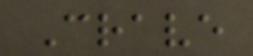Crave
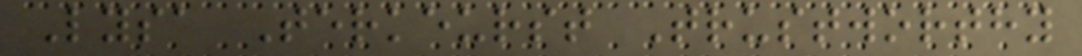Lysa Terkeurst Trustworthy
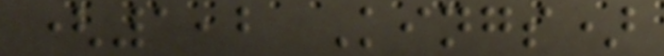(1,2 Kings)
